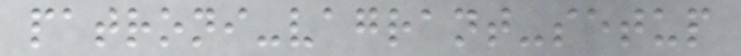patroni-vagrant-setup
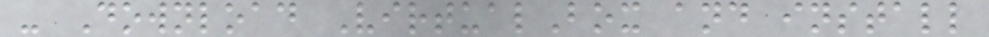- Download VirtualBox and install
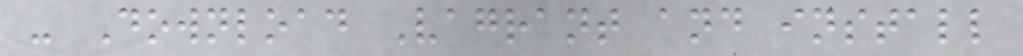- Download Vagrant and install
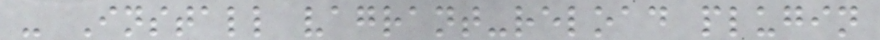- Install vagrant-reload plugin
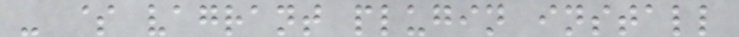- $ vagrant plugin install
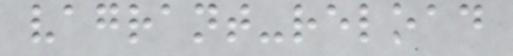vagrant-reload
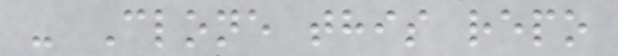- Clone this repo
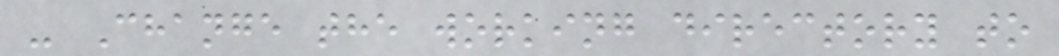- Change the working directory to
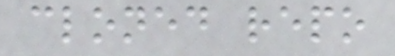cloned repo
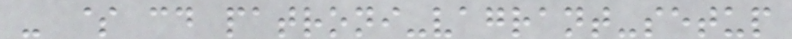- $ cd patroni-vagrant-setup
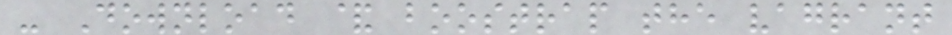- Download & boostrap the vagrant
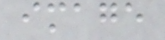image
